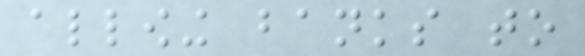allowing banks to
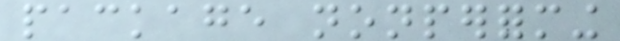package nonperforming
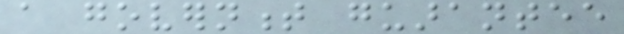a government guarantee
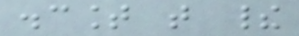discount that their
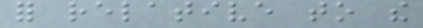for relative to the
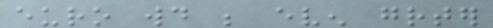euro would be even greater
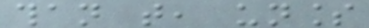than that, unless
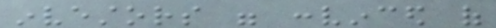investors were convinced of
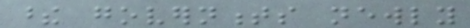these governments newly
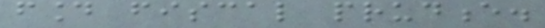found fiscal prudence.
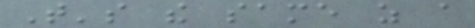That's the same as a
